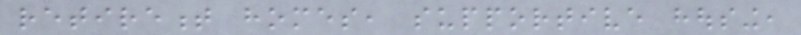retirement homes, supportive housing,
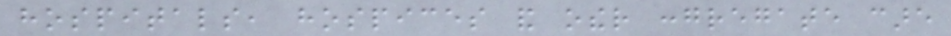hospitals, hospices and other congregate care
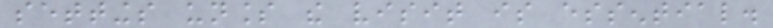settings unless the visit is essential.
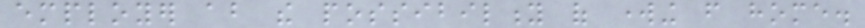employer about the possibility of working from home.
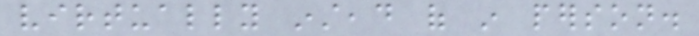virtually instead of in person.
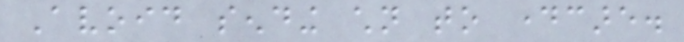Avoid sending children to daycare.
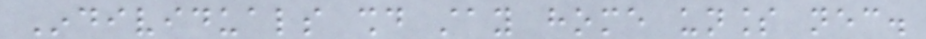Individuals should stay home unless necessary.
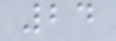24
